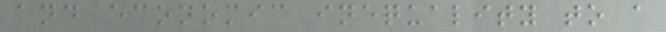and economic inequality to a
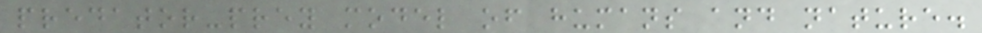predator-prey model of humans and nature.
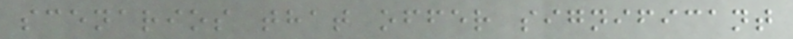scenarios that offer significant
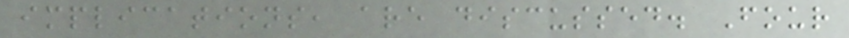implications, are discussed. Four
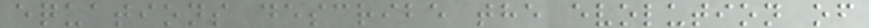equations describe the evolution of
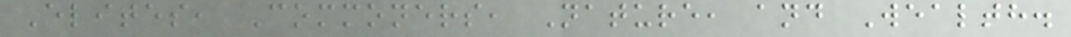Elites, Commoners, Nature, and Wealth.
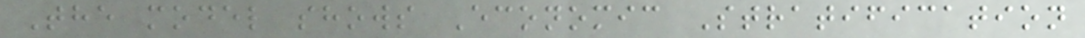The model shows Economic Stratification
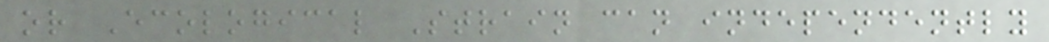or Ecological Strain can independently
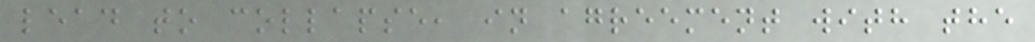lead to collapse, in agreement with the
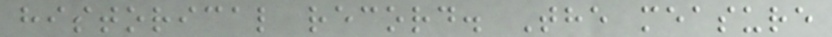historical record. The measure
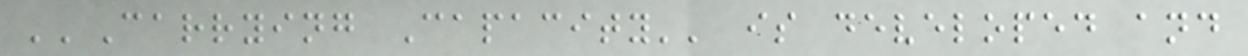''Carrying Capacity'' is developed and
